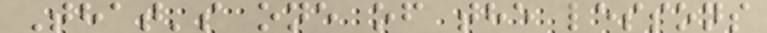That's one of the lessons
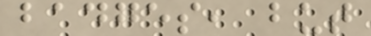badges, but
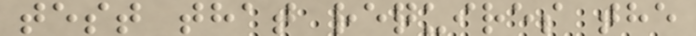test that requires the
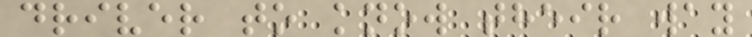driver to know their way
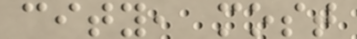city, most
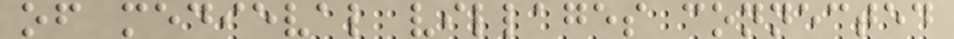of medieval villages connected
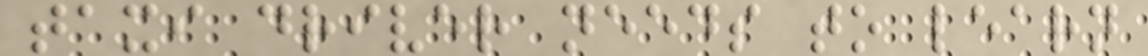taxi driver needs to learn
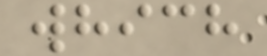which
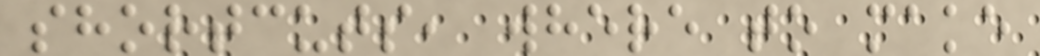shortcuts, where to make
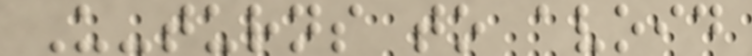U-turns to avoid
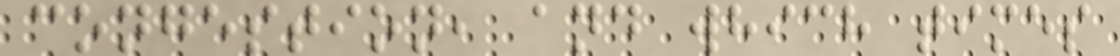congestion, and which times
